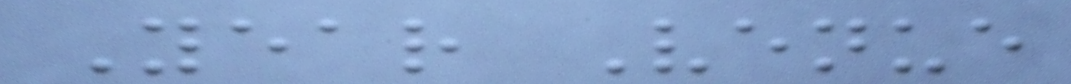Year Venue
